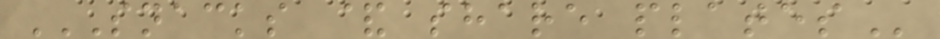SNACKS & SHARE PLATES
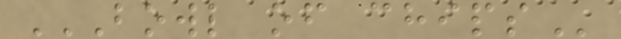BOWL OF CHIPS
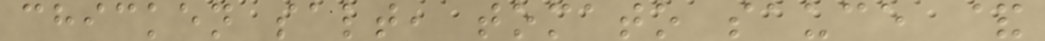chicken salt, tomato sauce &
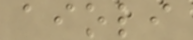aioli
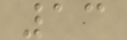13
